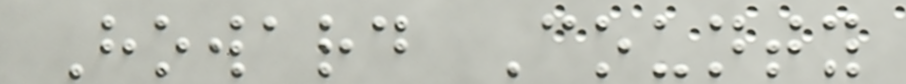Howard County
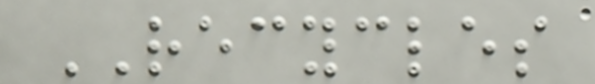RECYCLES
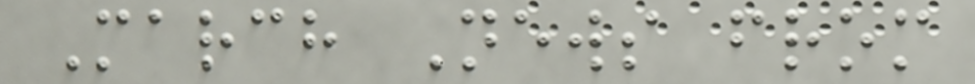March News from
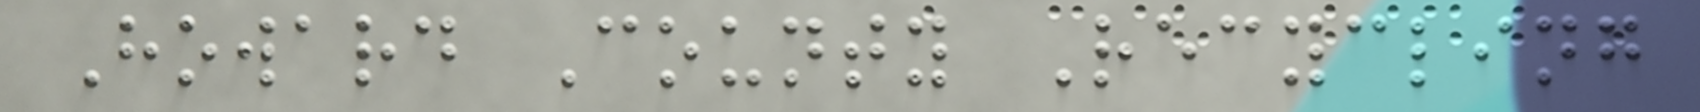Howard County Recycling
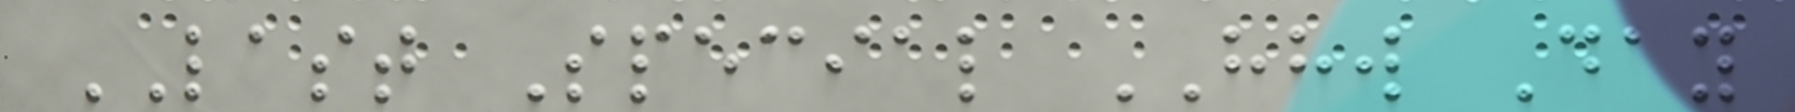LAST Special HHW Day
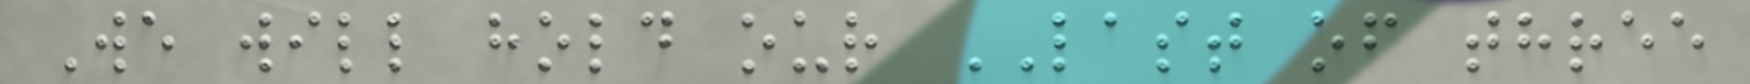We will hold our LAST of three
